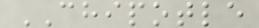CHIPOTLE
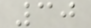30
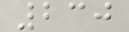230
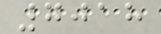7018
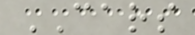CARS
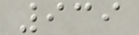939
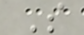S
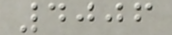4006
